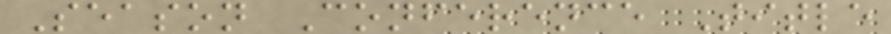Season Conference Title
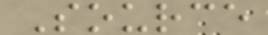Source
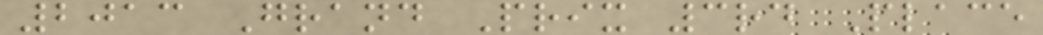2013 Grand Prix 3rd Place
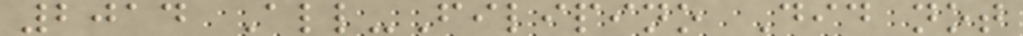2014 All-Filipino Did not
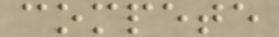compete
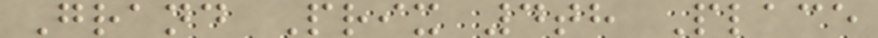Grand Prix 4th Place
